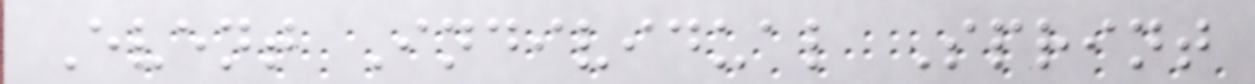Event Individual Sprint
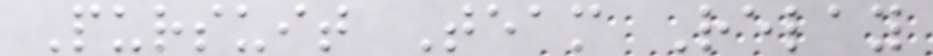Pursuit Team Relay
